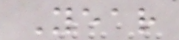Year
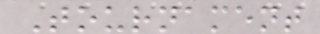Tournament
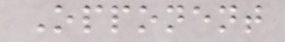Opponent
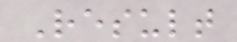Result
